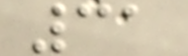31
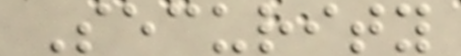Security
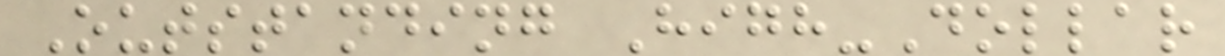Outstanding High-Dollar
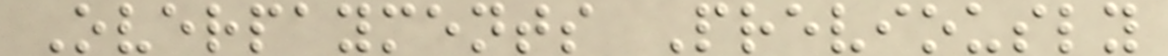Overpayments Previously
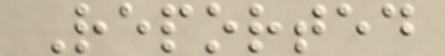Reported
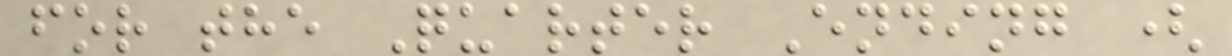for the Quarter Ending (
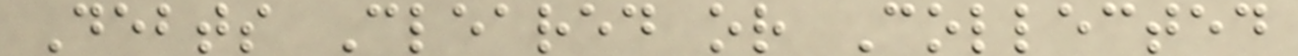Debts Cleared or Collected
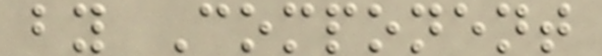by Component
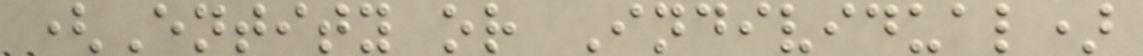(Entity or Individual)
